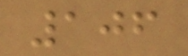106
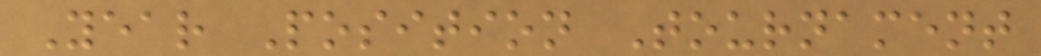Year Position Tournament
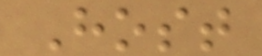Host
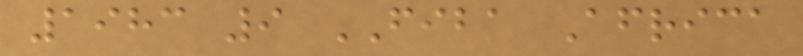1983 9 FIBA Africa
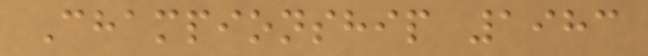Championship 1983
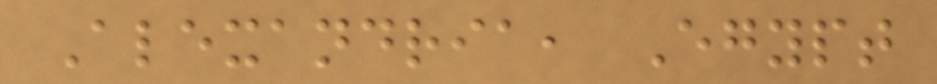Alexandria, Egypt
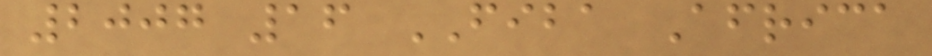2007 16 FIBA Africa
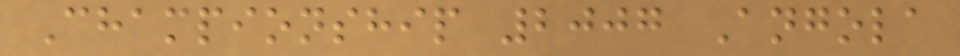Championship 2007 Angola
